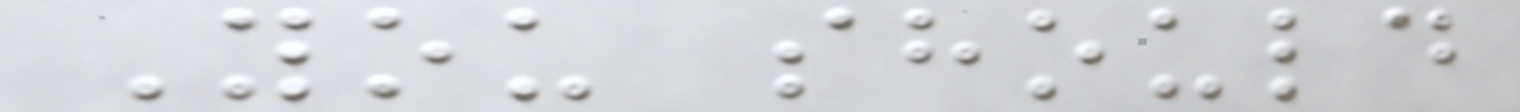You should
